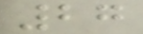27
